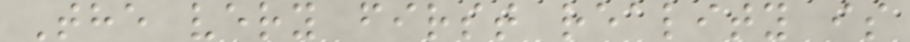The very first reality is
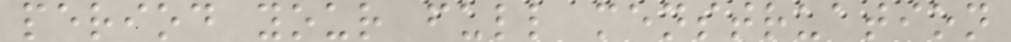period your full menstruation
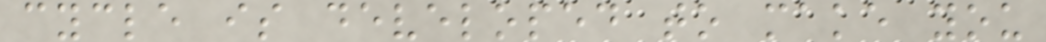cycle is developed to make you
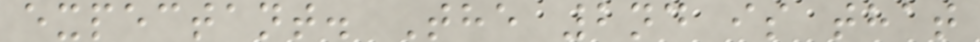expectant. The 2nd is that
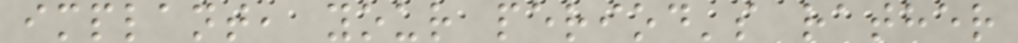implant, your period's rather
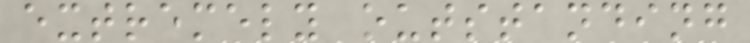extremely outstanding
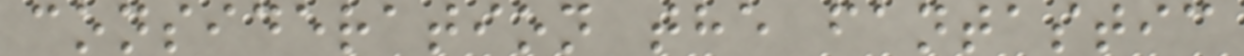consideration the fantastic
